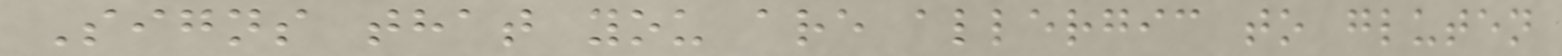Signs that you are allergic to gluten
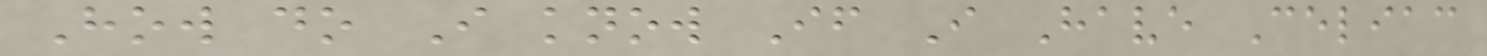How do I know If I Have Celiac
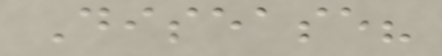Disease?
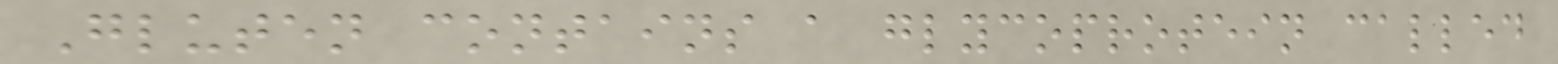Gluten contains a glycoprotein called
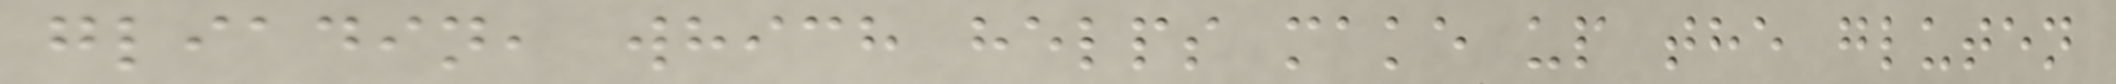gliadin, which helps make up the gluten
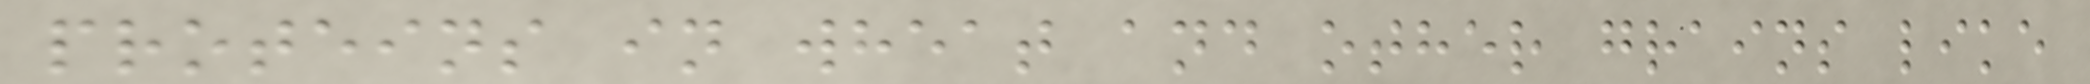proteins in wheat and other grains like
